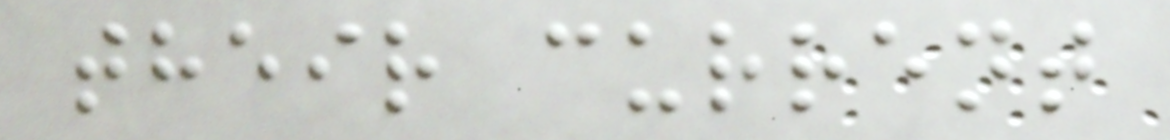their current
